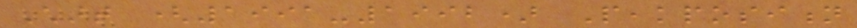Chart (1991-1992) Peakposition
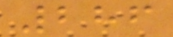286
